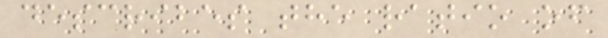describes the ratio of
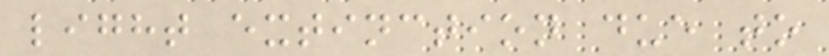light extinction due to
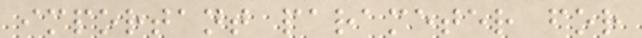important parameter for
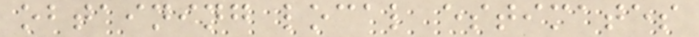obtaining local estimates
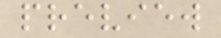preview
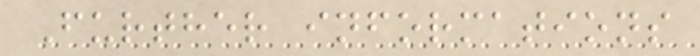Further informations
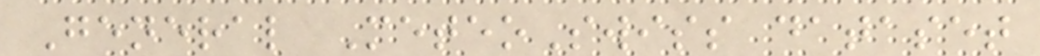General MeteoSwiss dataset
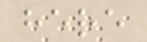here
